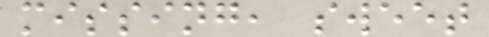missing, sweet
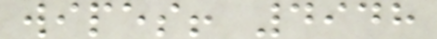wipes! 4948
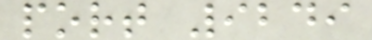port 9249
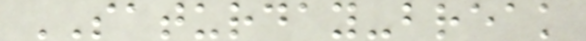SATURDAY-break
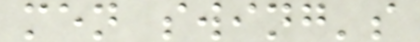men swing's
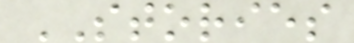STORIES
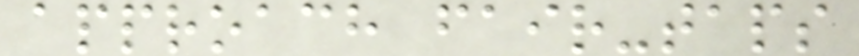approach fair-taps
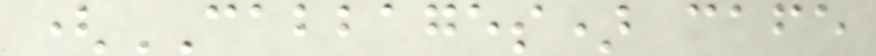(CABBAGES) cafe
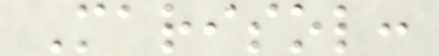Marisol:
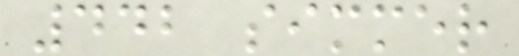442 simmer
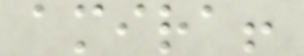amira!
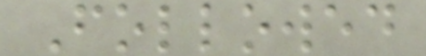Followed
